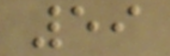59
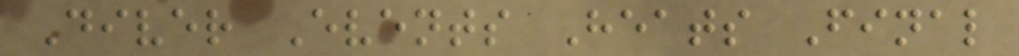Diver Events Heats Final
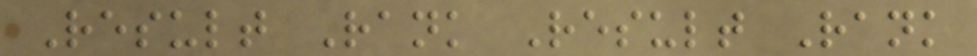Result Rank Result Rank
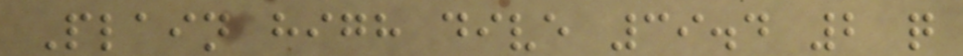Plain high dive 39.4 2 q
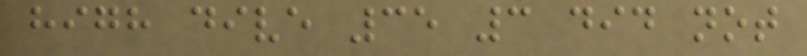high dive 35 3 did not
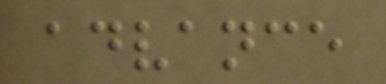advance
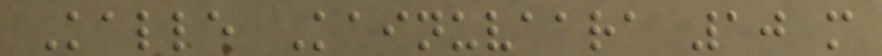Kalle Kainuvaara 10 m
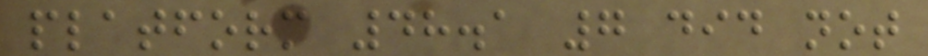platform 48.1 7 did not
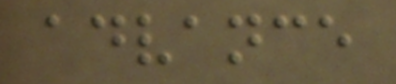advance
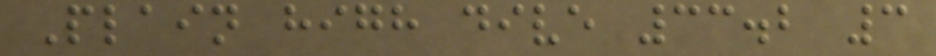Plain high dive 33.2 3
